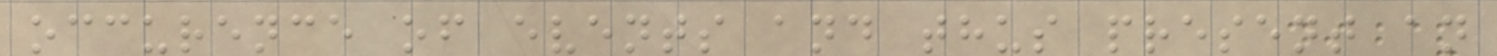occurence of events and thus present an
